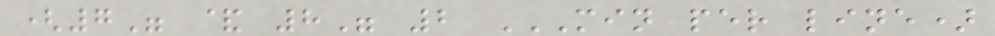(7" & 8" 2 MIN PER LINE)
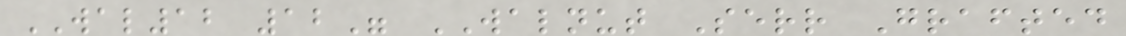WAL12 12" WALNUT Serr Grafted
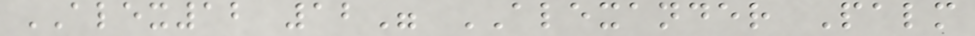ALEX12 12" ALEXANDER Palm
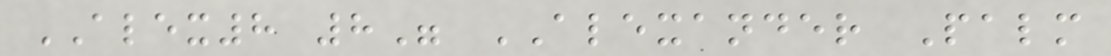ALEX8 8" ALEXANDER Palm
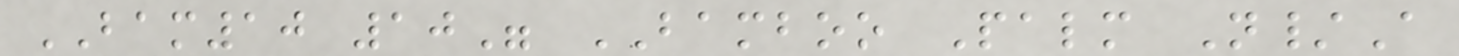BAM10 10" BAMBOO Palm N/A
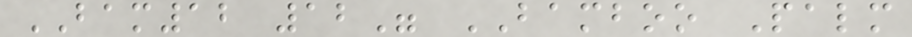BAM12 12" BAMBOO Palm
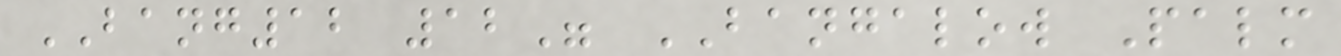BANG12 12" BANGALOW Palm
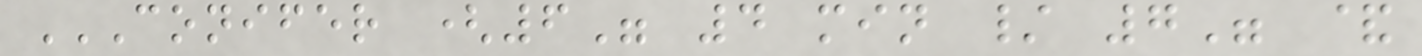CONIFER (6" 4 MIN / 7" &
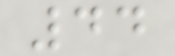44
